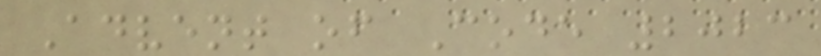Advent of Code 2023
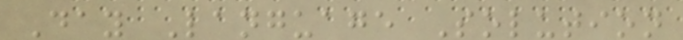Day Language Solution
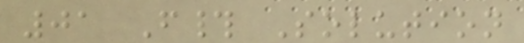01 F# Solution
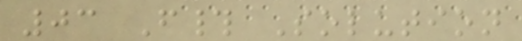03 F# Solution
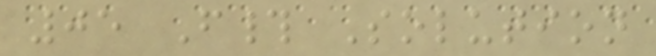05 F# Solution
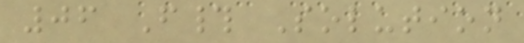06 F# Solution
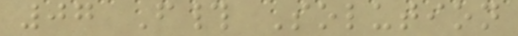07 F# Solution
